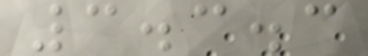3.3.3
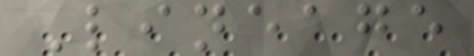Lineage
